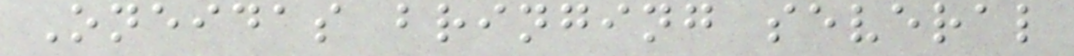Oneidas bringing several
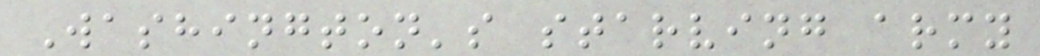Washington's starving army
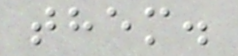them.
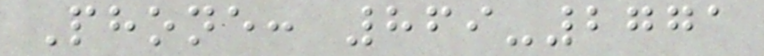Phone: 869-2771
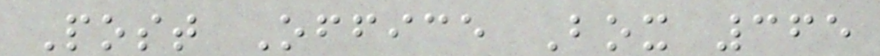Post Office Box 365
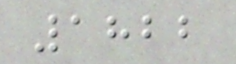1822
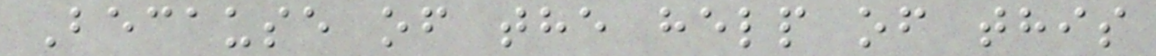Because of the help of this
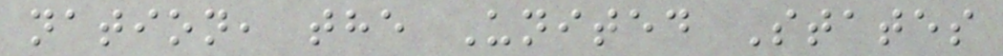nation, the United States
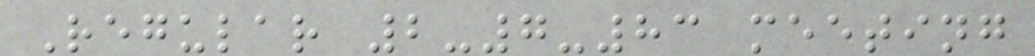Regular 2-7-83 meeting
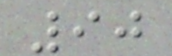90
